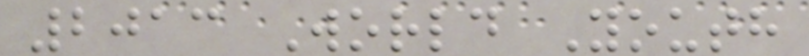2013 World Youth
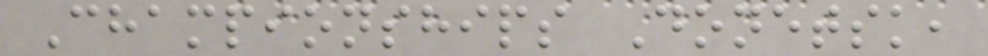Championships Donetsk,
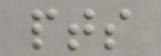pts
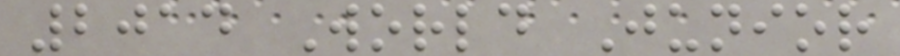2014 World Junior
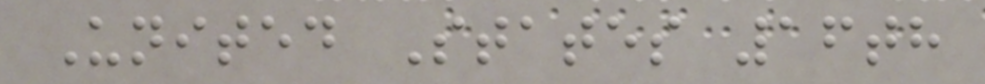United States 16th
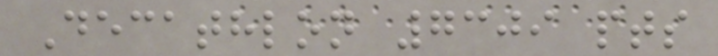Decathlon 7309 pts
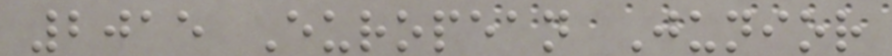2015 European Junior
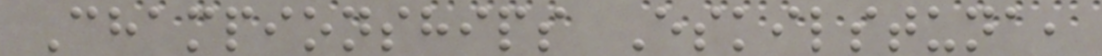Championships Eskilstuna,
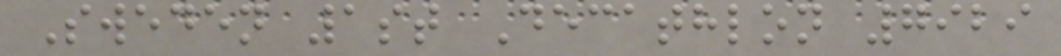Sweden 1st Decathlon 7929
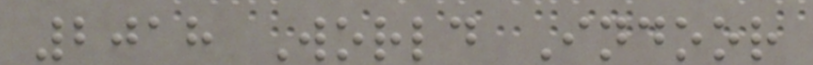2018 World Indoor
